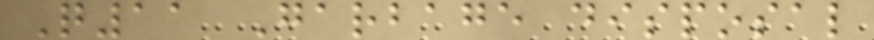Q11 Garbage disposal
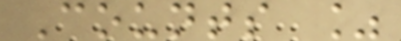Counts %
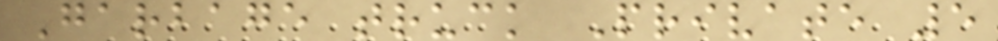Garbage truck Private 5
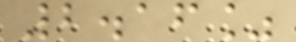2.16%
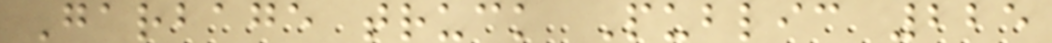Garbage truck Public 225
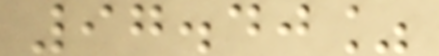97.40%
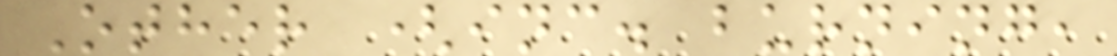Other (inc. burning,
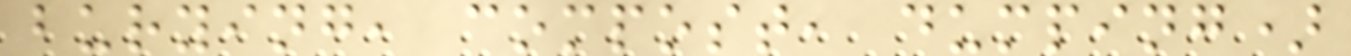burying, compost, dumping)
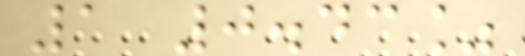1 0.43%
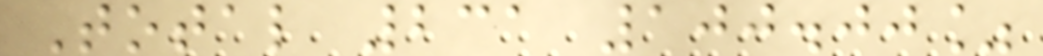Total 231 100.00%
